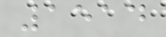1514
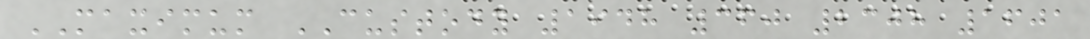MAXIMUM CUSTODY 1948 360 2308 1601
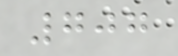707
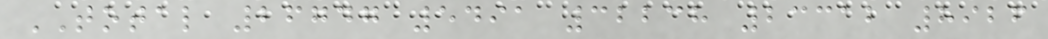TOTAL 26747 5491 32238 23312 8926
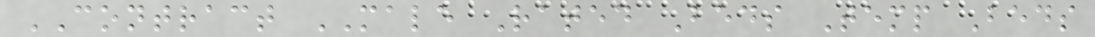CONTRACT MALE Rated Beds Temp Beds
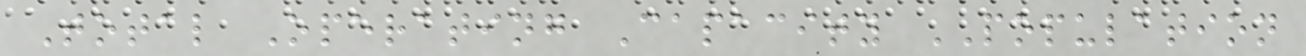Total Operating Capacity POPULATION
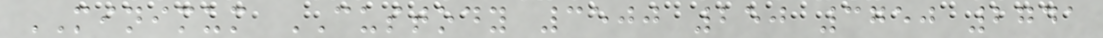MINIMUM CUSTODY 3500 250 3750 2741
